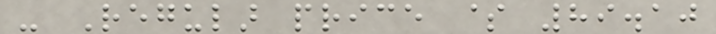- Regular price $ 89.10
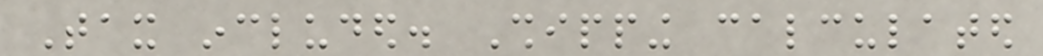Tax included. Shipping calculated
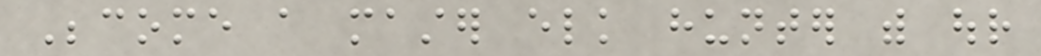Become a master elk hunter with our
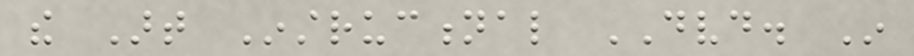the Art Instructional DVD. In
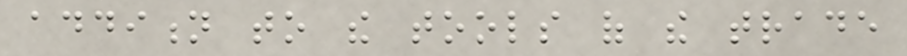addition to the tools of the trade
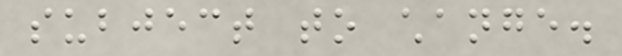subject to change.
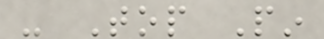- Top Pin
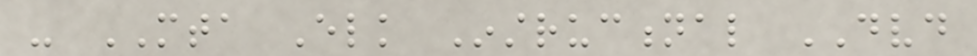- MTA Elk Instructional DVD
